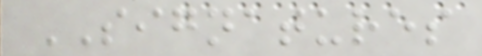SIGNATURES
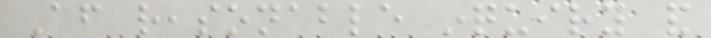After reasonable inquiry and
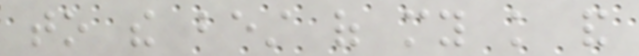to the best of my knowledge and
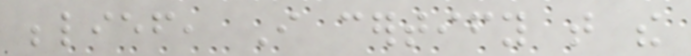belief, I certify that the
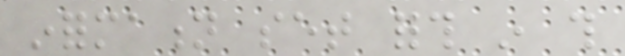information set forth in this
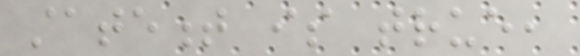statement is true,
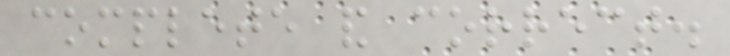complete and correct.
